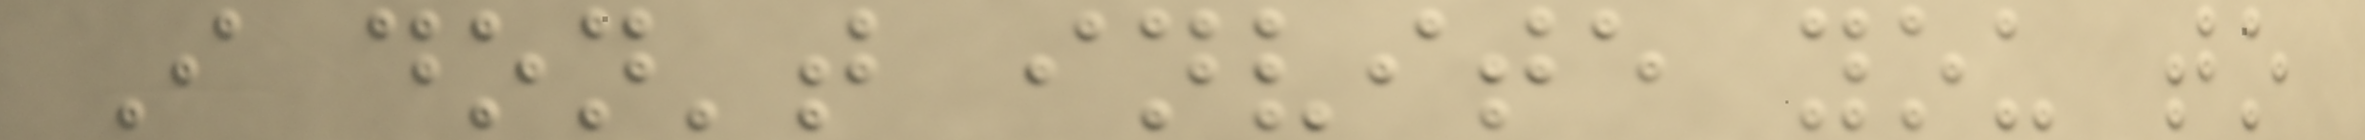I don't invite you to
